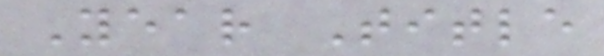Year Title
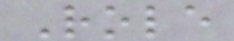Role
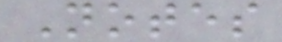Notes
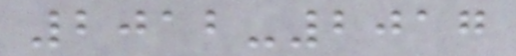2012-2017
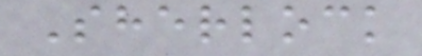Sherlock
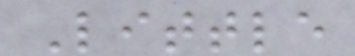Little
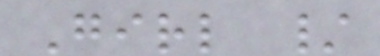Girl /
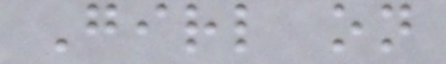Girl on
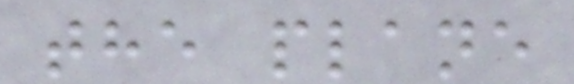the plane
